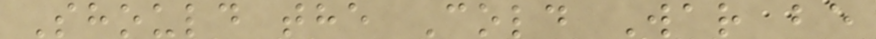Should the Cold War be
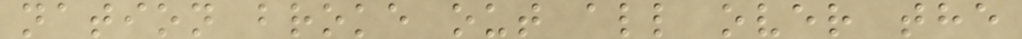nation broke out all over the
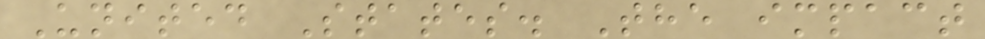United States. The impact
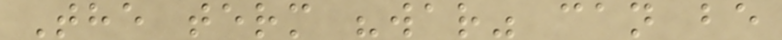The term "war" can be
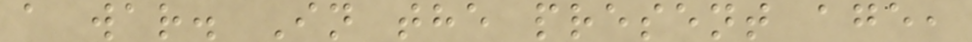a war. In the present age,
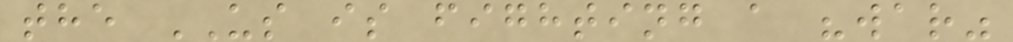the US is fighting a "war"
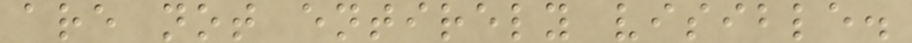are not entirely visible.
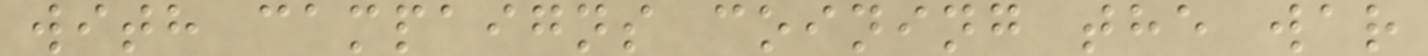with campaigns coining the war
